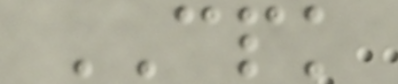CPK
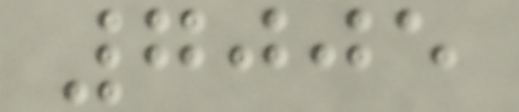7005
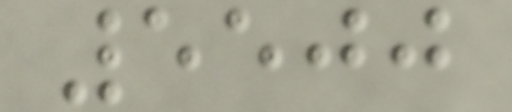5500
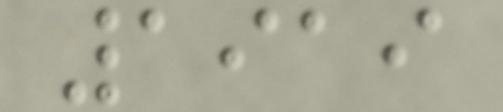1919
